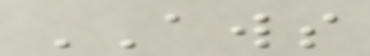AWS
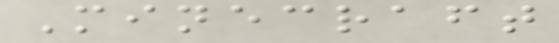Minecraft
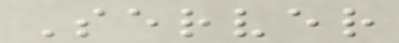Server
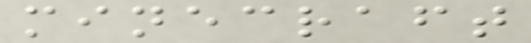minecraft
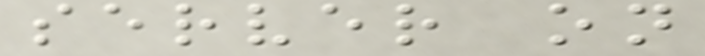server on
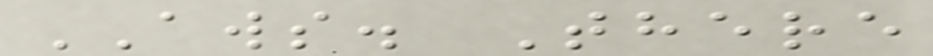AWS. There
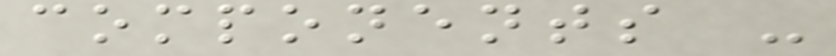components -
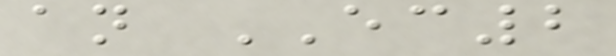an EC2
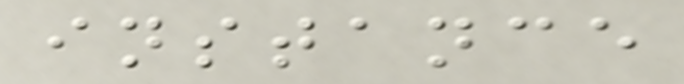instance
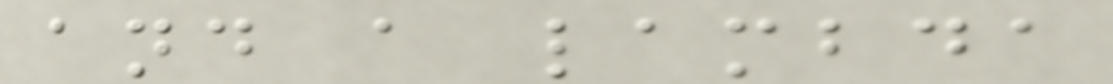and a lambda
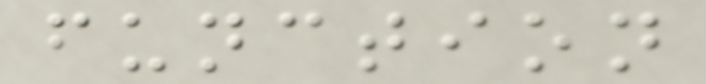function
